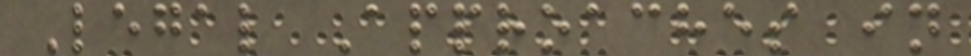Legal Approaches in
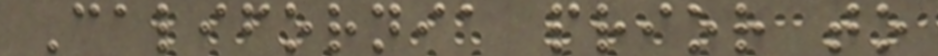California prior to
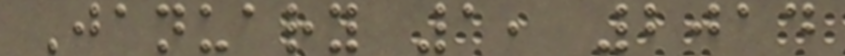January 1, 2014
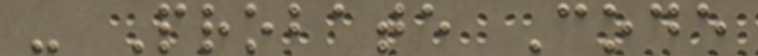- Probate Code
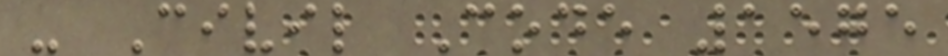- Civil Code 1575
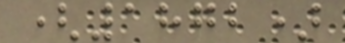(1872)
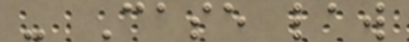- Case law
